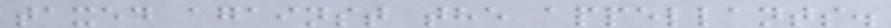taxed against the appellants.
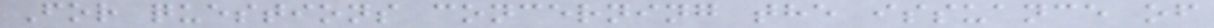For questions concerning the issuance of
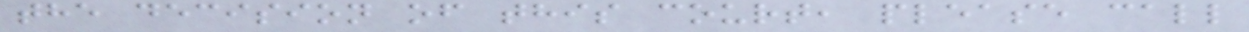the decision of this court, please call
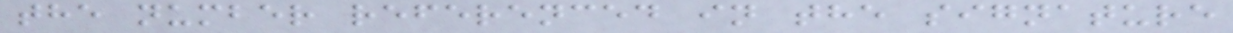the number referenced in the signature
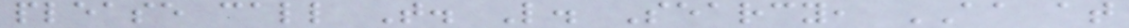please call T. L. Searcy, AA at
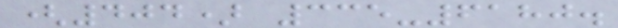(404) 335-6180.
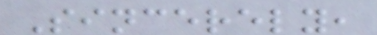Sincerely,
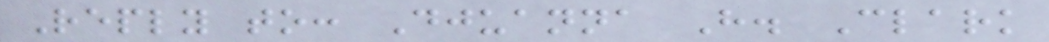Reply to: Djuanna H. Clark
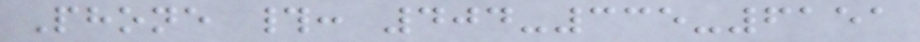Phone #: 404-335-6151
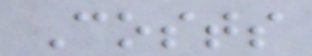Costs
